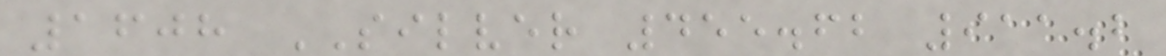1608 SILVER 455.62 911.2
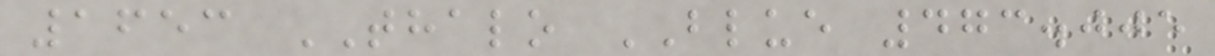1653 THALO BLUE 473.005
